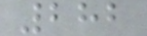282
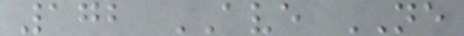172 AVE NE
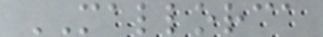MALLORCA
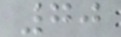70
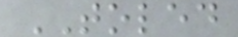TOLED
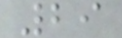29
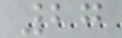27
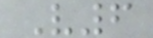V6
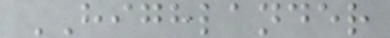HIGHLANDER
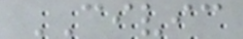CIVIC
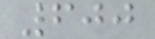600
